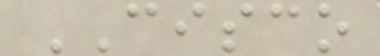CISCO
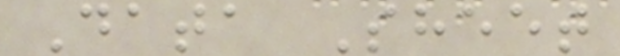Data Sheet
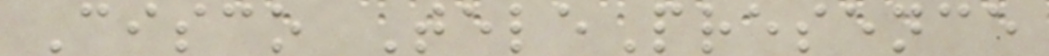Cisco TelePresence
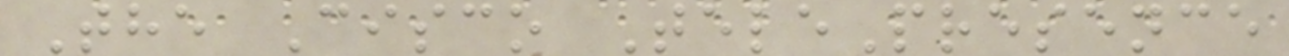The Cisco TelePresence
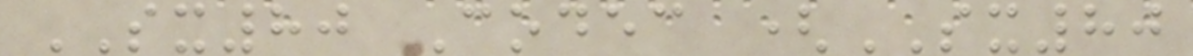SX80 Codec (SX80
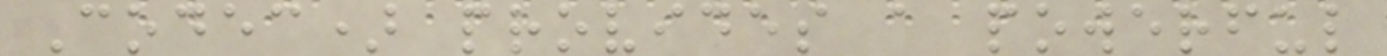Codec) provides a powerful
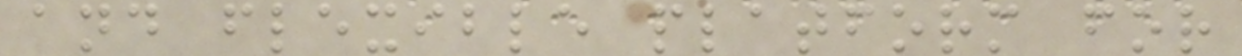and flexible platform for
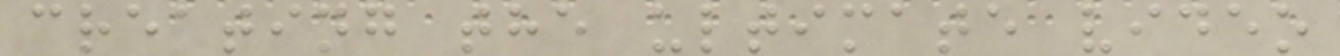creating the ultimate video
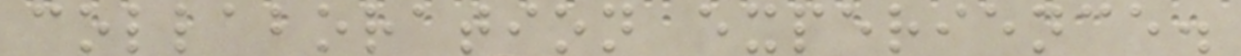collaboration experience.
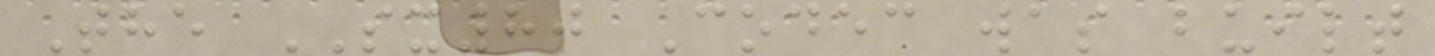The SX80 Codec was built
